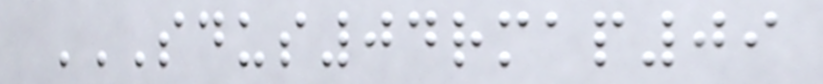SDUS04RMAP09
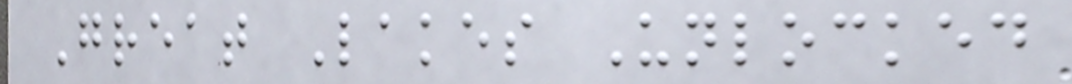Great Lakes Unlocked
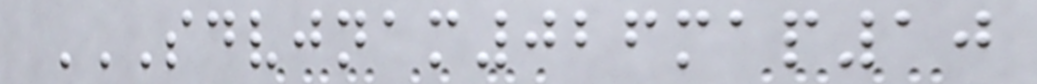SDVJNAM026MAP10
